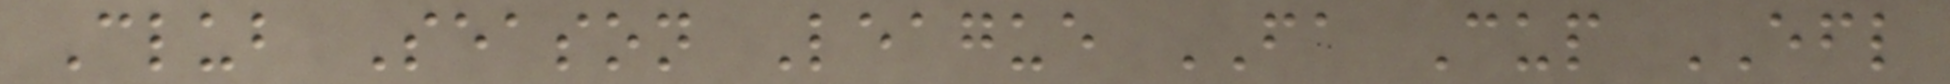Club Season League FA Cup EFL
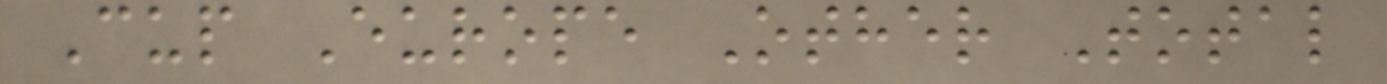Cup Europe Other Total
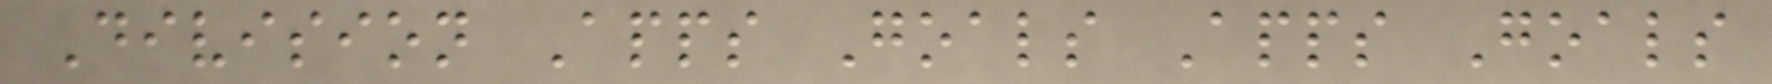Division Apps Goals Apps Goals
